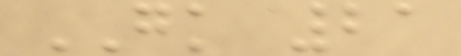GK 21
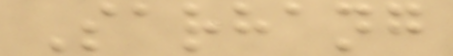Sarhang
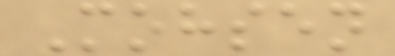Mohsen
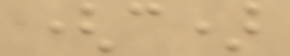(c)
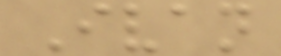Ivan
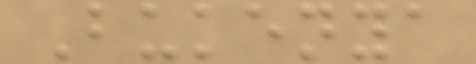Bukenya
